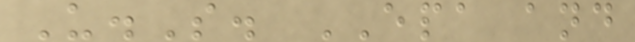U.S. EPA and
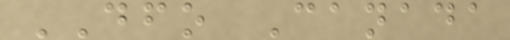DFO Canada
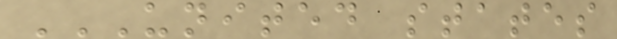UNITED STATES
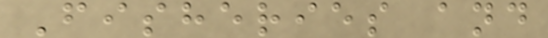Fisheries and
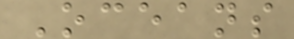Oceans
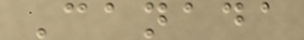Canada
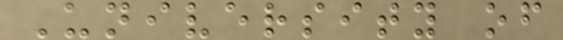University of
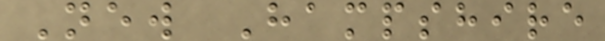New Hampshire
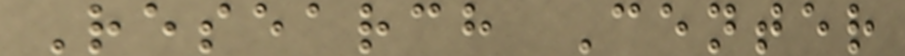Research Center
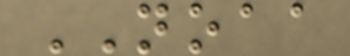NOAA
